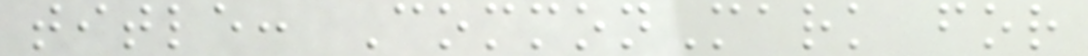title: CommonMark for
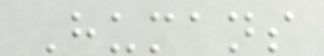Humans
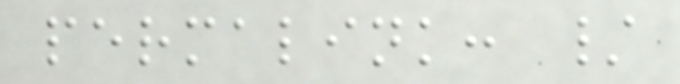permalink: /
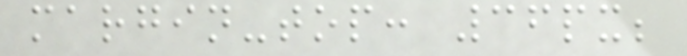margin-top: 36px;
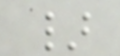}
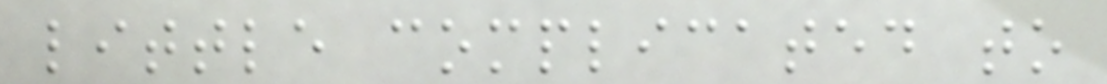little complicated to
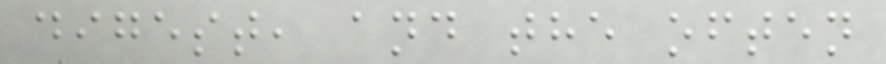digest, and the often
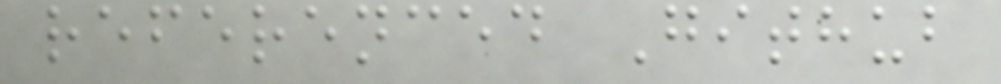referenced Github
